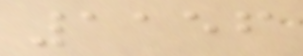1156
